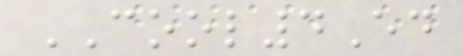COOL4Ed
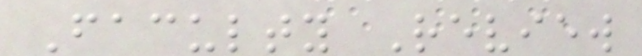Faculty Review
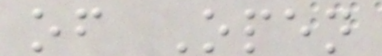of Open
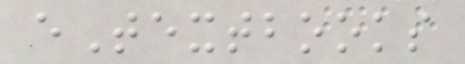eTextbooks
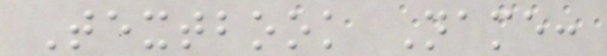Textbook Name:
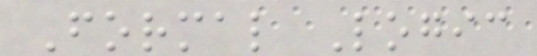Formal Logic
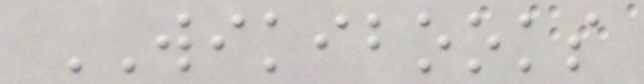WIKIBOOKS
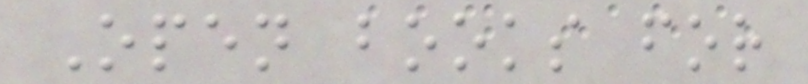Open books for
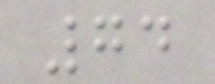74
